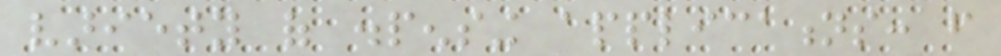variety of dispensing applications: from
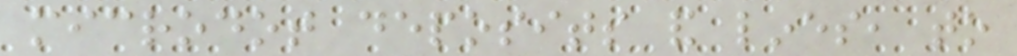microdot deposits and lines, to
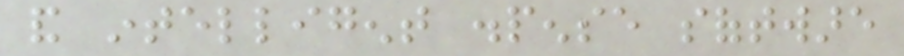and intelligent dispense software
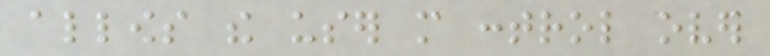allows the user more control over
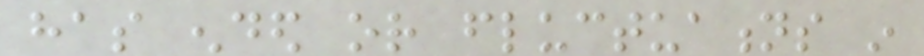has ended or fluctuations in
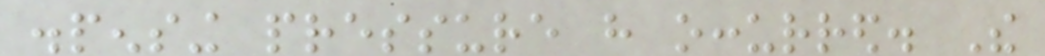dispensing pressure have occurred. The
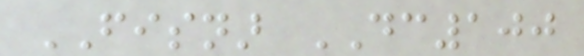FISNAR DC100
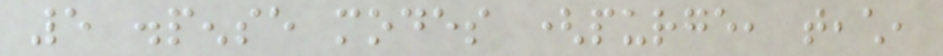5 dispense modes (purge, teach,
